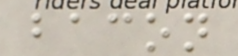bacon
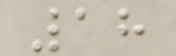18
